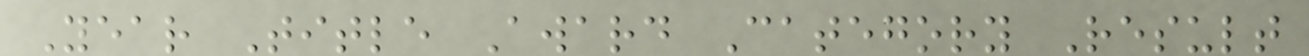Year Title Award Category Result
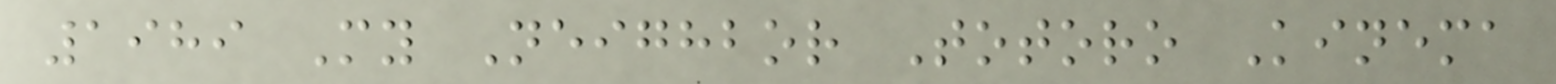1989 My Neighbor Totoro Kinema
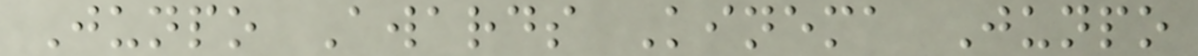Junpo Awards Kinema Junpo
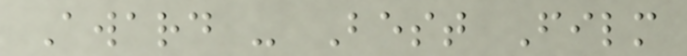Award - Best Film
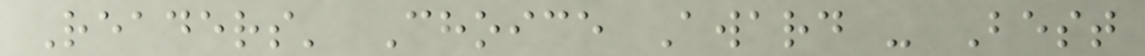Readers' Choice Award - Best
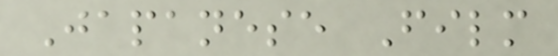Japanese Film
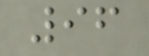96
